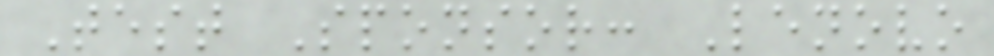Test Sponsor: Lenovo
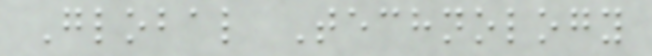Global Technology
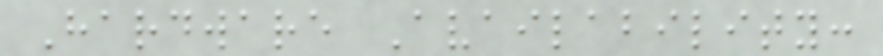Hardware Availability:
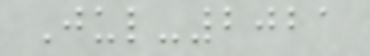Jul-2021
